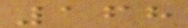168
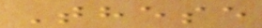These
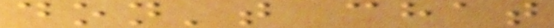don't chat
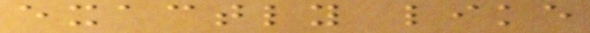exactly like
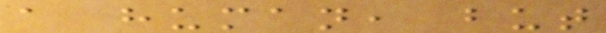a human, but
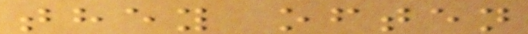they often
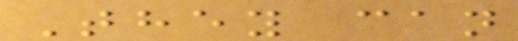They can
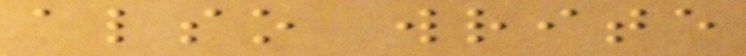also write
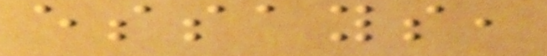essays,
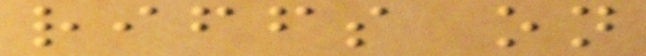riffs on
